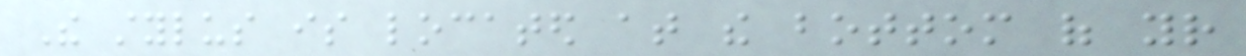The stylus is located at the bottom of your
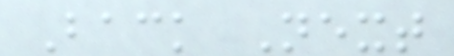Back Next
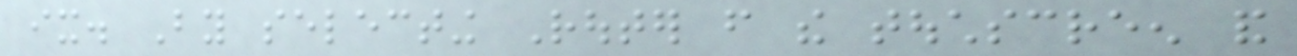ix. By selecting Router from the touchscreen and
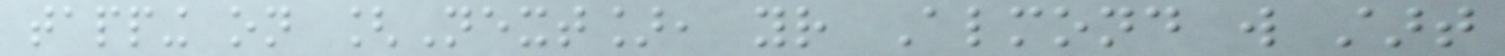tapping on [Next], your Almond will start
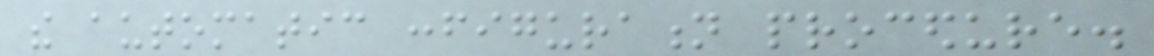the automatic configuration procedure.
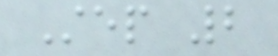Step 2
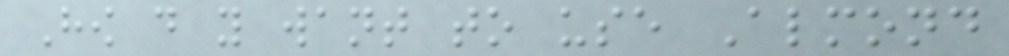How do you want to use Almond
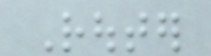Router
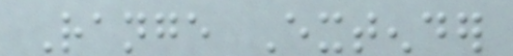Range Extender
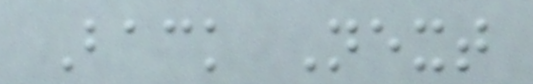Back Next
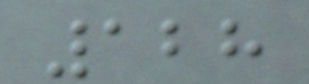128
